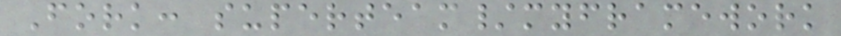Fork: superteam/myframework
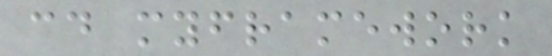cd myframework
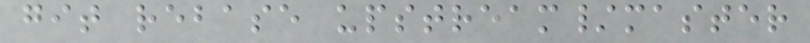git rebase upstream/master
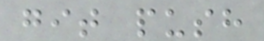git push
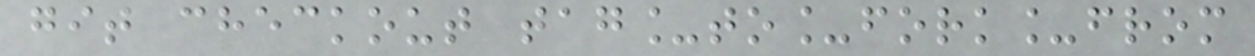git checkout tag_to_fork_from
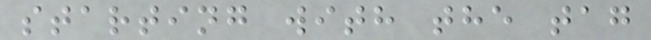starting with the tag
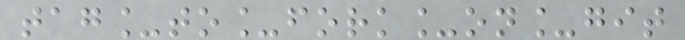tag_to_fork_on_git
